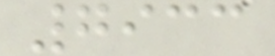7933
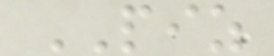PIZ
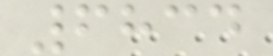6834
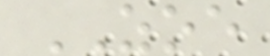ZOE
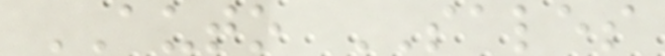AUTO SALES
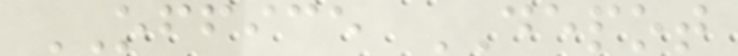OFFICE DEPOT
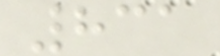831
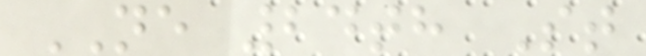NE 24th St
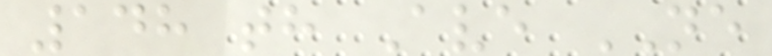148 th Ave NE
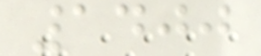1400
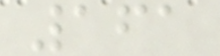161
